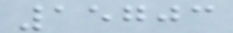15703
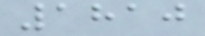1810
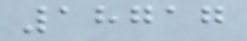18717
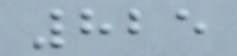825
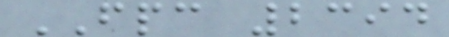FPC 2394
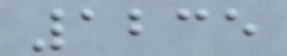1235
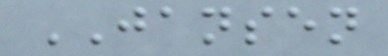JANSEN
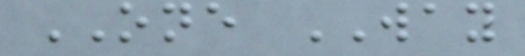ONE WAY
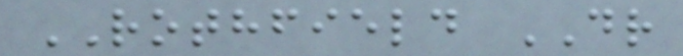ROTHFIELD DR
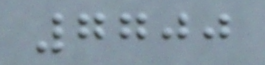7700
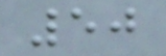50
